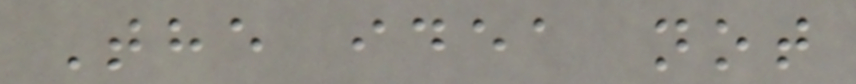The idea not
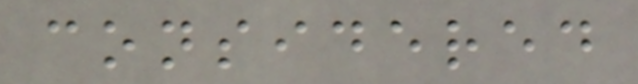considered
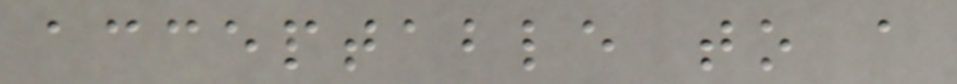acceptable to a
